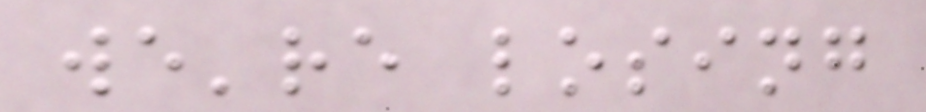we're losing
